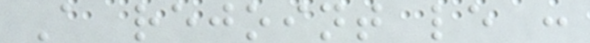A rejoint le :
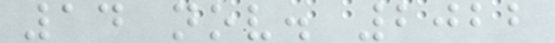14 nov. 2022
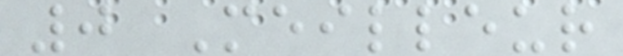0 Meilleur
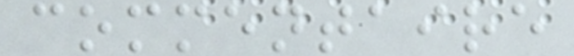commentaire
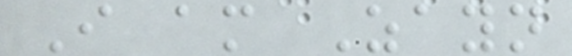I am Zayn
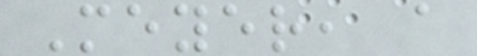Meyer, a
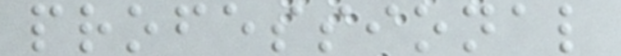professional
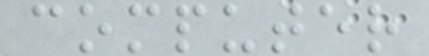computer
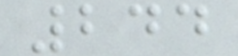244
